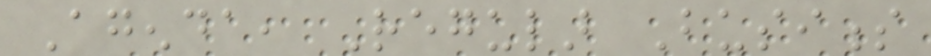Agenda, Regular Business
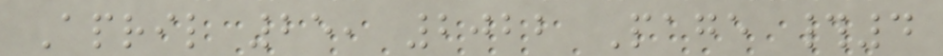April 25, 2022 Page #4
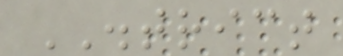DISTRICT
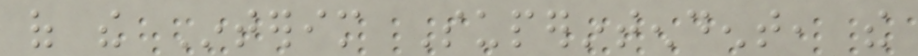of the Interim Superintendent, the
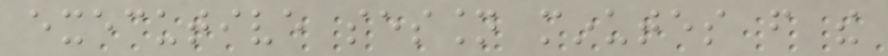executive session minutes from the
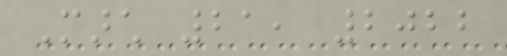March 21, 2022
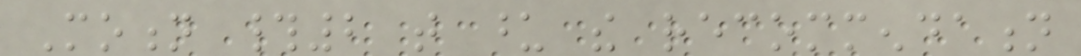Motion #2 that upon the recommendation
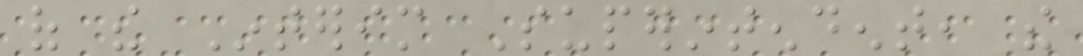of the Interim Superintendent, the
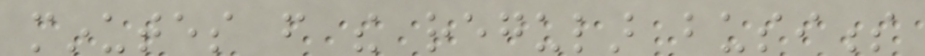minutes from the regular business
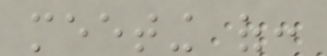meeting of:
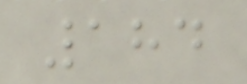184
